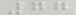77
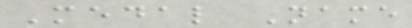Medal Name
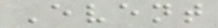Event
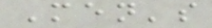Men's
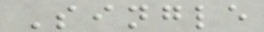Single
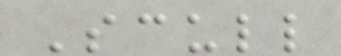Scull
